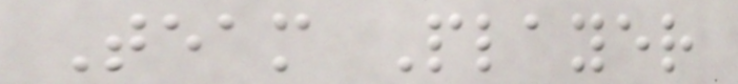Team Player
